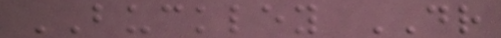BUCKLEY DR
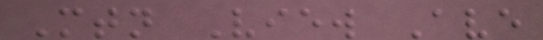Mtn View Ave
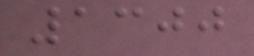1300
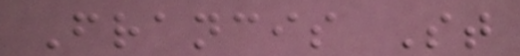Francis St
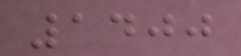1400
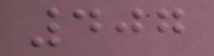407
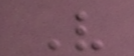V
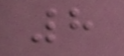8
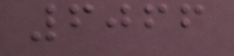6066
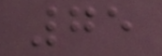75
